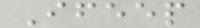Ifeep
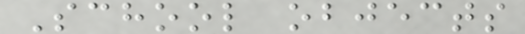School objects
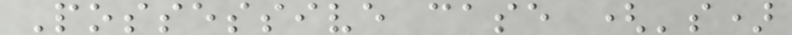Possessive case ('s)
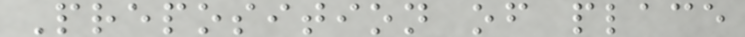Preposition of place
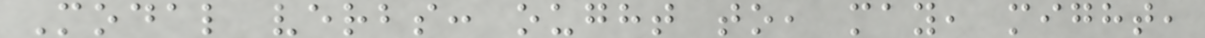Modal verbs: ought to, may, might,
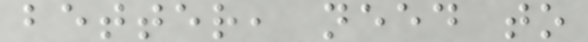better, need to
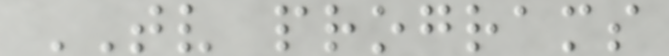TV programs
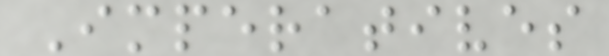Imperatives
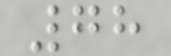78
